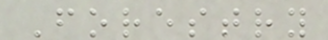Forestry
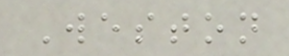Weston
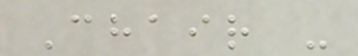Chair -
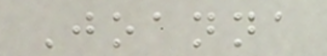Joanna
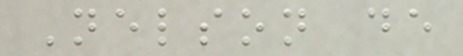Nelson de
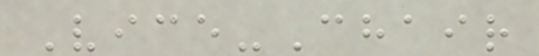Vice-Chair
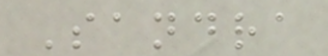Sandra
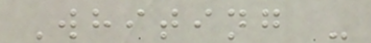Whiting -
